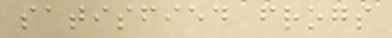satisfied frogs
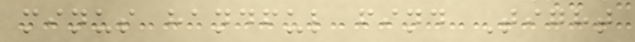minus handful find Tight
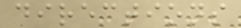directions
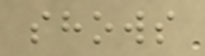shows
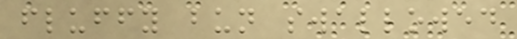fluffy bun swallowed
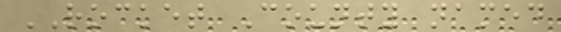ROCKET County named
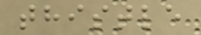thistle
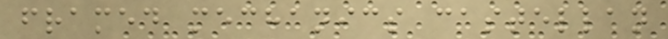framed mechanics castellan
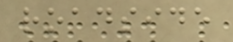roadside
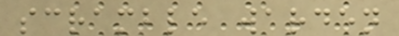scramble warden
